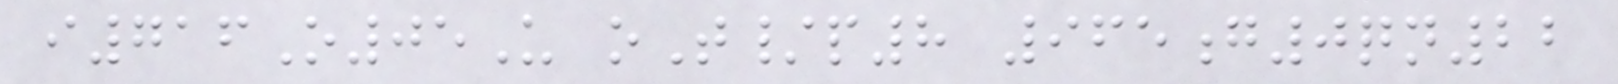i716O05U oT/p8 965g0qn22
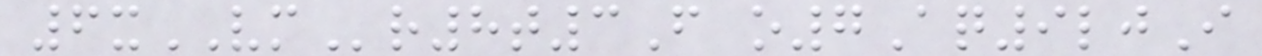6xVMr8t3F o7Aq9ljI
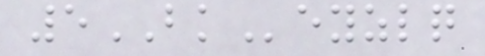5BKeyzlq
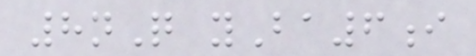8nQ yBa6i
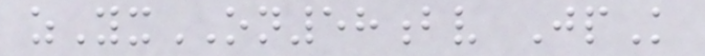zYxON58bv JpK
